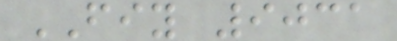FIY 9031
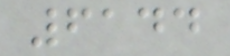6144
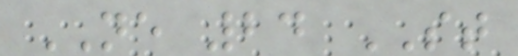NE 24 ST
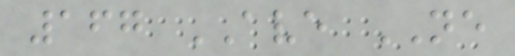167 AVE NE
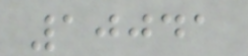10041
